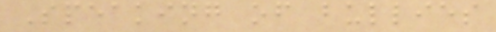Speaking of bullies
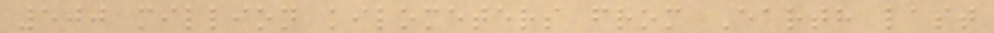500 million kilometers from Earth last
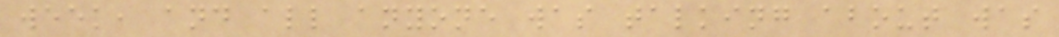week, and all anyone was talking about was
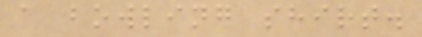a bowling shirt.
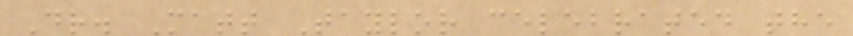Dr. Matt Taylor celebrated the
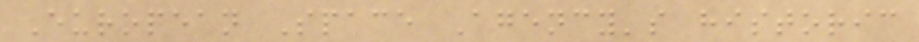European Space Agency's historic
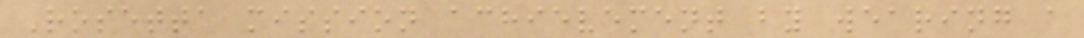Rosetta mission achievement by wearing a
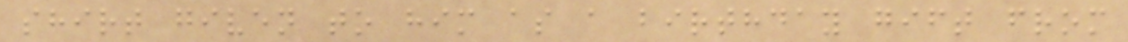shirt given to him as a birthday gift from
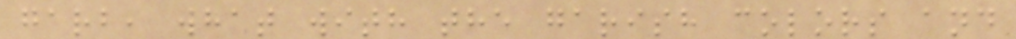garb, what with the garish colors and
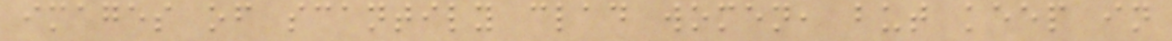images of scantily clad women, but keep in
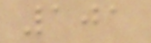101
